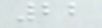22
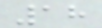18
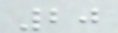20
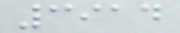3914
